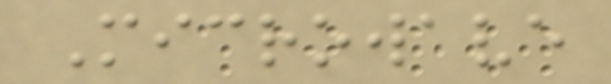Microwave
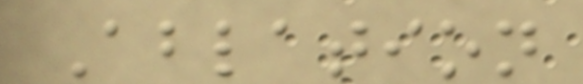Ablation
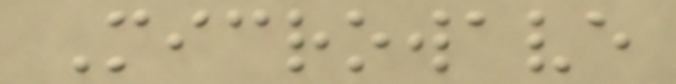Microwave
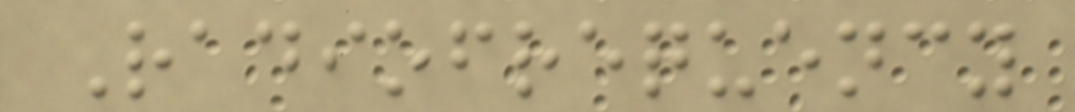Radiofrequency
